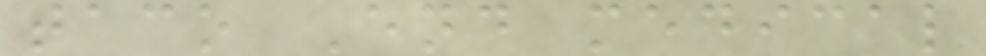taco End medical
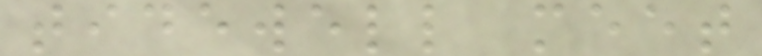tidewell meet
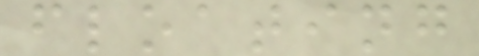floating
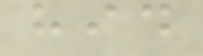hid
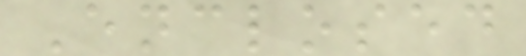Enclosed
